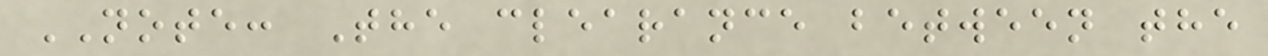NOTE: The clearance between the
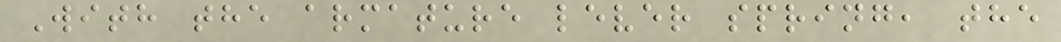With the armature lever spring, the
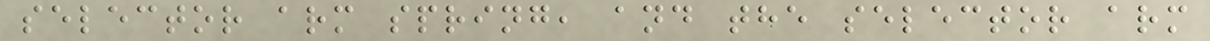selector arm spring, and the selector arm
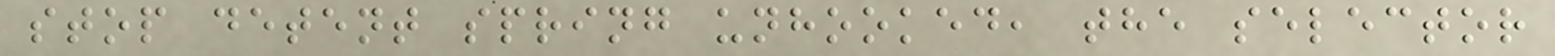stop detent spring unhooked, the selector
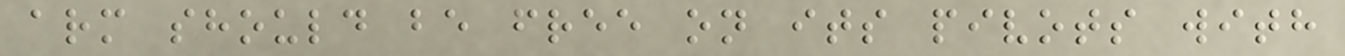arm should be free on its pivots with
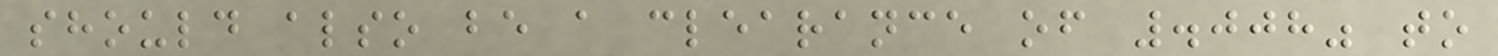should also be a clearance of .008" to
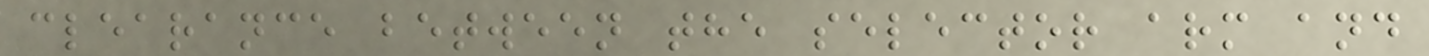clearance between the selector arm and
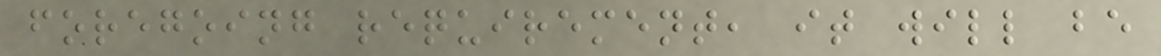foregoing requirement, it will be
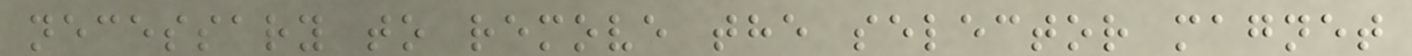necessary to remove the selector magnet
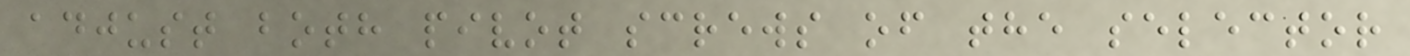adjust both pivot screws of the selector
